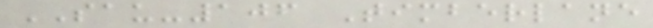SAU-106 Timberlane
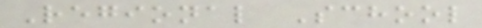Regional School
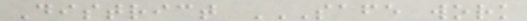District SAFE WORK
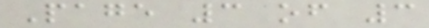Page 3 of 3
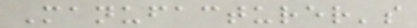Manufacturer's
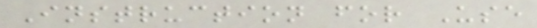Instruction for Use
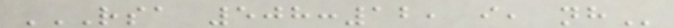RSA 508:12, I, NH
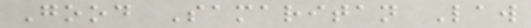Good Samaritan Law
